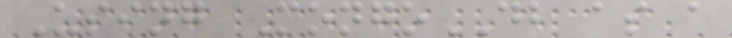Using MongoDB as a
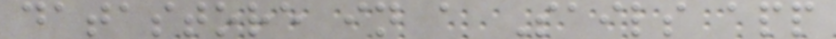datastore in a Sails app
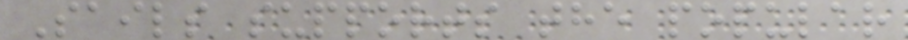Sails supports the popular
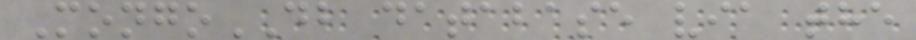MongoDB database via the
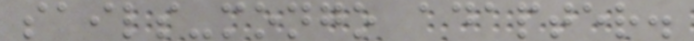sails-mongo adapter.
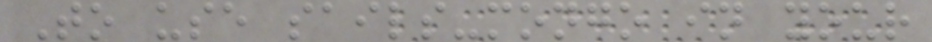To use sails-mongo in your
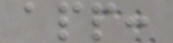app:
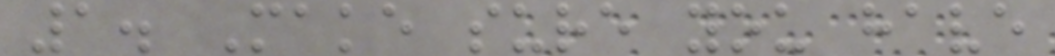1. Make sure you have
